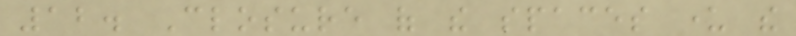12. Closure of the spaces under the
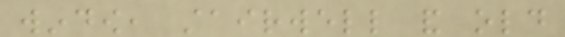window, stairwell and old
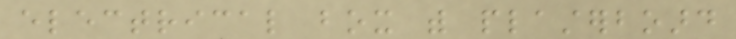electrical box with plasterboard
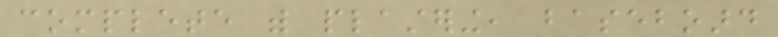complete with plastering, baseboard
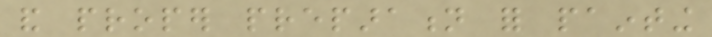and proper preparation for painting
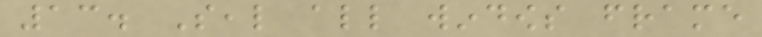13. Seal all windows frame
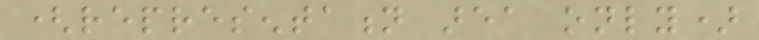(representation area only)
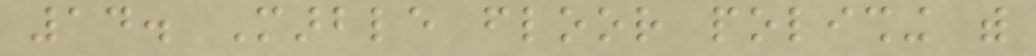14. Marble floor polishing with
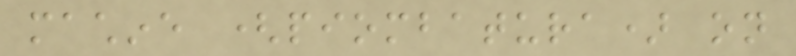machine (piombatura) on
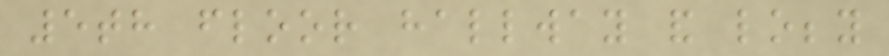5th floor hallway and lobby
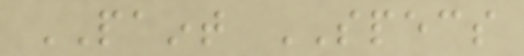PAINT SPECS
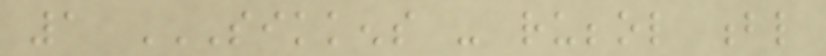1 SIKKENS - RUBBOL BL
